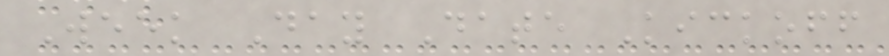Week Day Date Kickoff
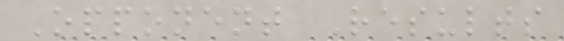Opponent Results
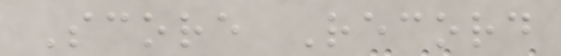Score Record
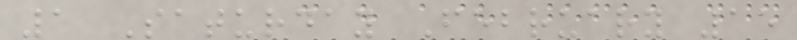1 Saturday February 15
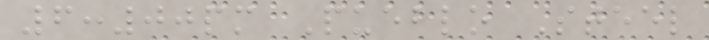6:00pm Pueblo Steel
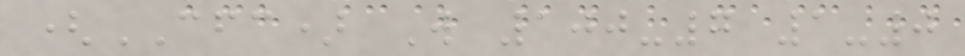(CFC) W 100-7 1-0
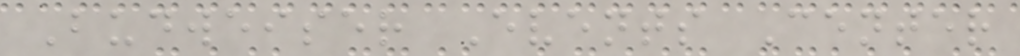Budweiser Events Center
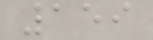159
